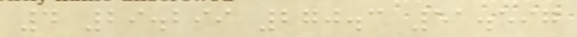4 29.299 270.3 51.597
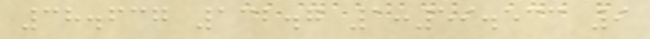38.637 132.7 1:59.533 9
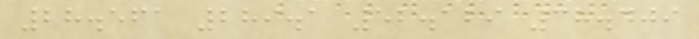28.561 289.1 52.129 38.409
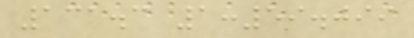131.3 1:59.099
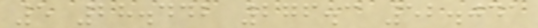5 28.442 276.3 52.041
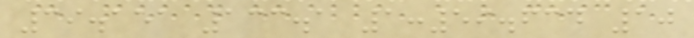39.151 133.1 1:59.634 10
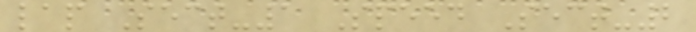lap Sect-1 Speed Sect-2
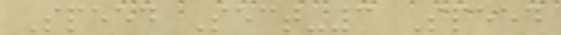Speed Sect-3 Speed
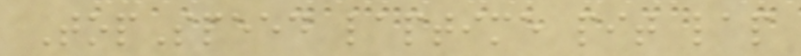TopSpeed laptime pit lap
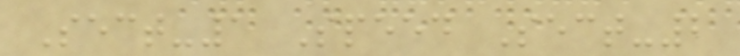Sect-1 Speed Sect-2
